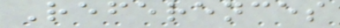References
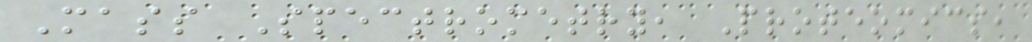Mass Spectrometry, Proteomics,
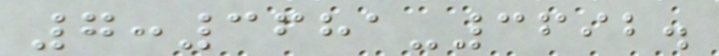7:3681-3692.
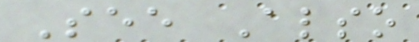See Also
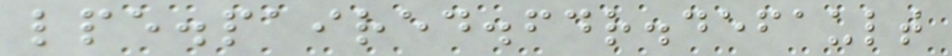lpe.paired.fdr.default
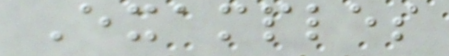Examples
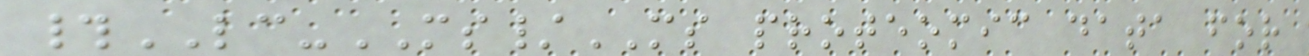#LC-MS/MS proteomic data for
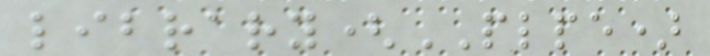library(PLPE)
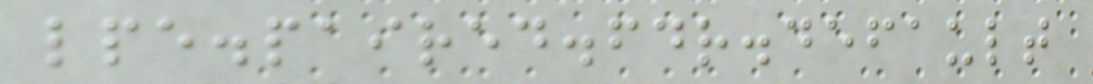lpe.paired.fdr.default
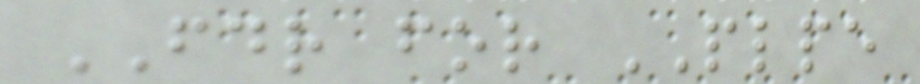FDR for PLPE
